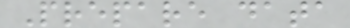Prepare data
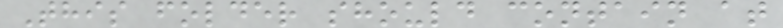This folder should contain at
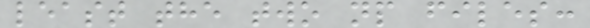least the two np files:
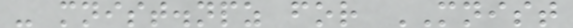- mnist.npz for MNIST
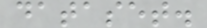dataset.
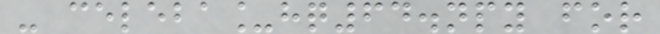- celeba_hq64.npy for
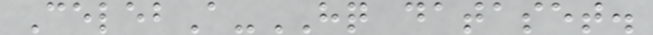CelebA-HQ dataset.
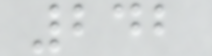242
